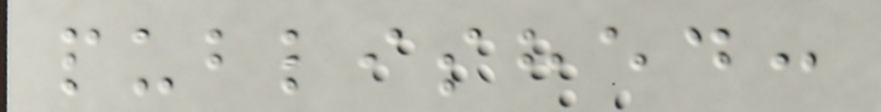published:
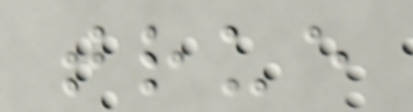true
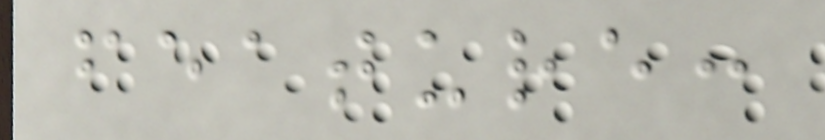feature:
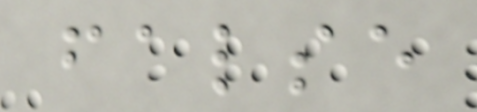false
